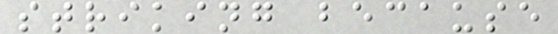striking because
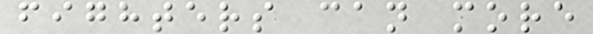fighters can more
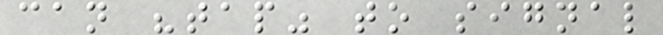can "tap" to signal
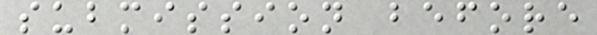submission before
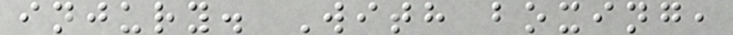injury. With boxing,
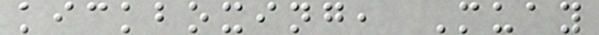kickboxing, Muay
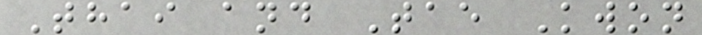Thai and Tae Kwon
